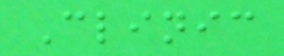Clinic
